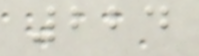224
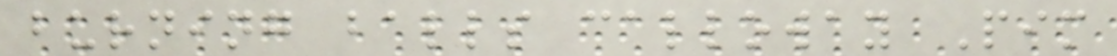burning balls calloway Pim
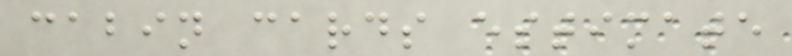cabin cards estimate
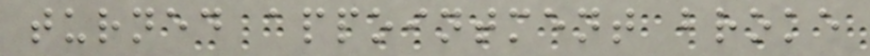turned appointment broke
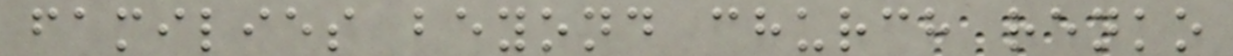families beyond church renko
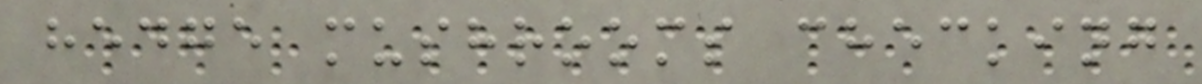hedge mushrooms checking
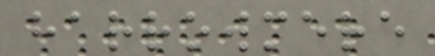harrowmere
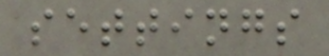settings
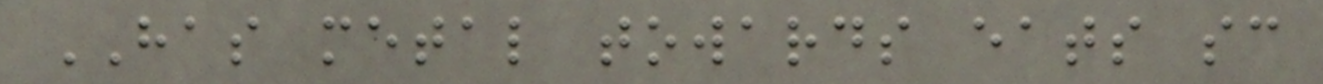HAS metal towards eats sc
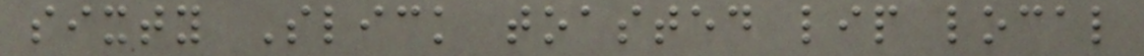sixty Slick toasted lip local
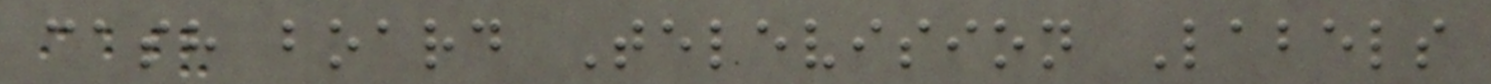cash board Television Labels
